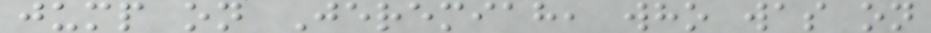jump on Jeremiah, who was on
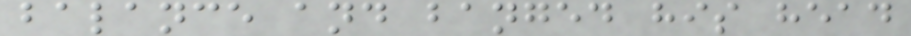balance and banged his head
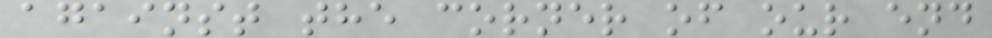against the corner of our end
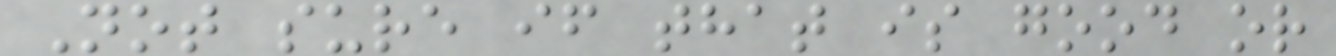Not sure if that is good or
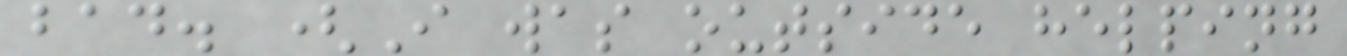bad. (I was outside helping
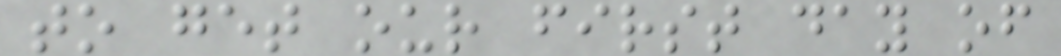to get our first day of
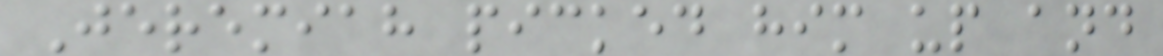Jeremiah picked him up and
